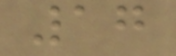17
